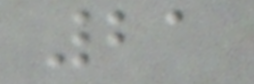21
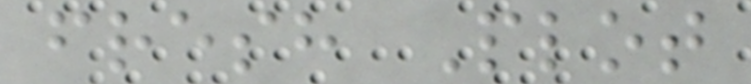fresh Plot
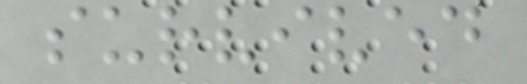survived
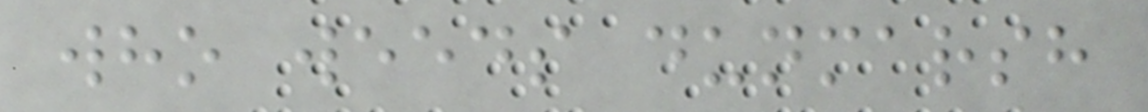who weeds dunmarsh
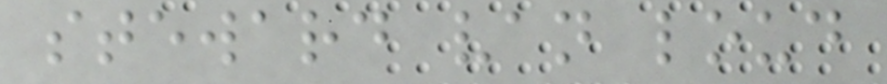steward van loud
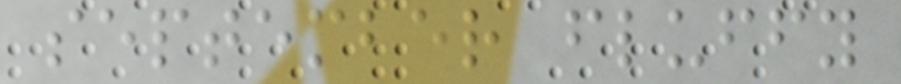september fluffy
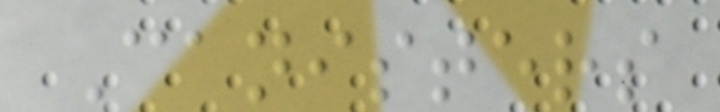Canisters
